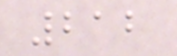212
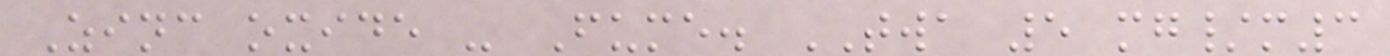Zinc oxide - Fume. TWA 5 mg/m3
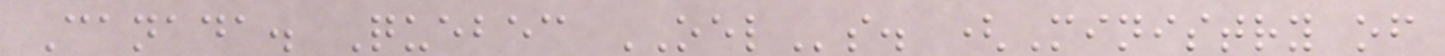Canada. Quebec OELs. (Ministry of
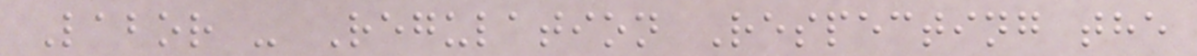Labor - Regulation Respecting the
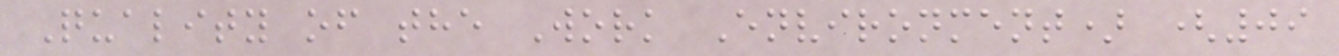Quality of the Work Environment) (09
